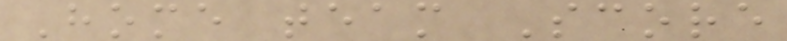Home team Score
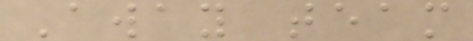Away team
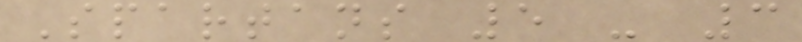Spartans 5 - 3
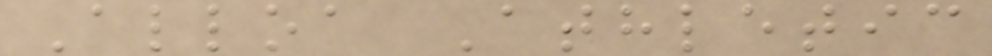Alloa Athletic
